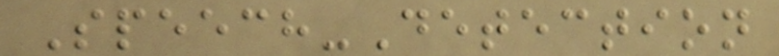Speech-Detection
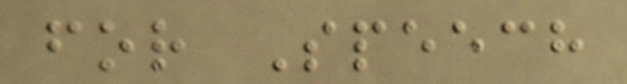for Speech
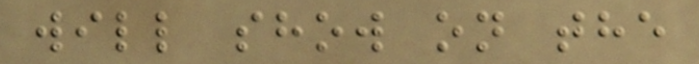will show on the
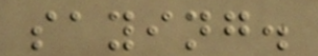saying.
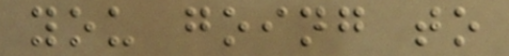you going to
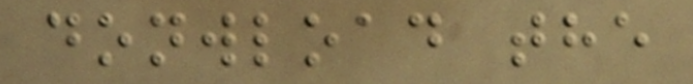donwload the
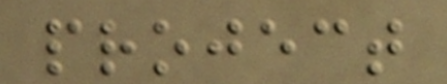project
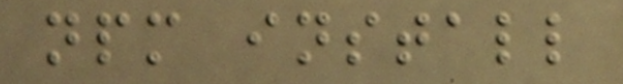npm install
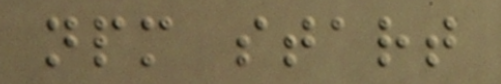npm start
